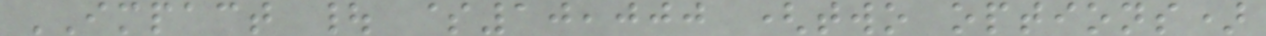IMPACT | $10,000 (two options)
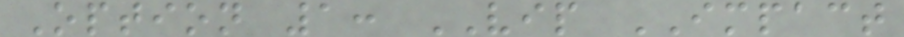Option 1: VIP IMPACT
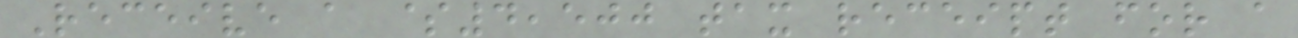Receive a $4,500 tax receipt for a
